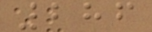286
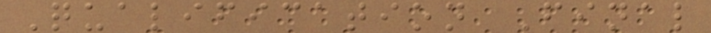Qualification Final
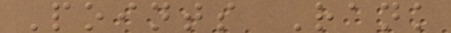Points Rank
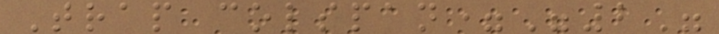Trap colspan="2"
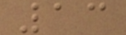13
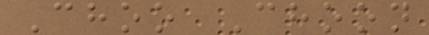Choo Choon
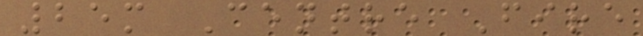25m Centre Fire
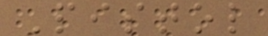Pistol
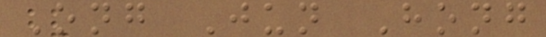Ong Jun Hong
